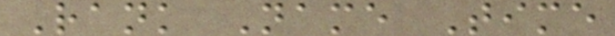Rank Name Time
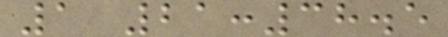1 21:38.5
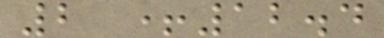2 +12.4
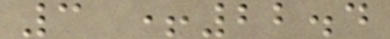3 +22.4
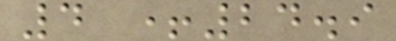4 +24.9
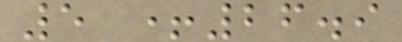5 +26.9
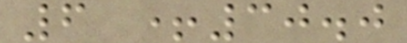6 +30.0
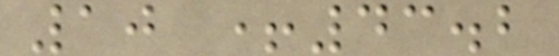10 +43.2
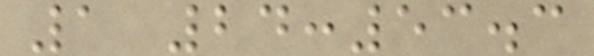1 24:53.3
